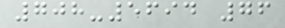708-5694 76
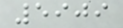5909
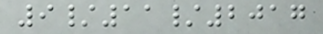9/11/2017
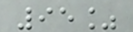95%
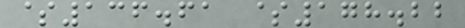$136.61 $178.22
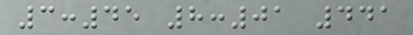3:45 8:01 441
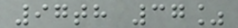97th 37%
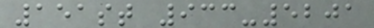151st 933-5201
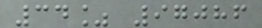34% 97086
